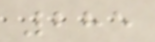285
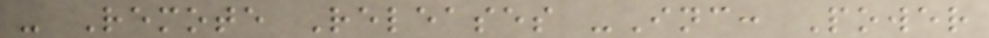- Remote Releases -Inc: Power
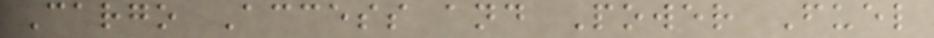Cargo Access and Power Fuel
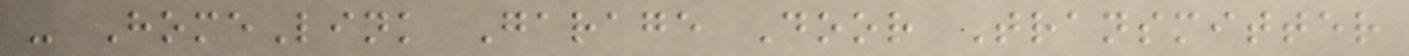- HomeLink Garage Door Transmitter
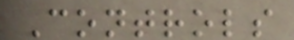Controls
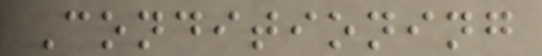Conditioning
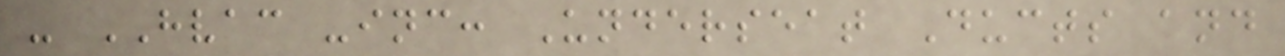- HVAC -inc: Underseat Ducts and
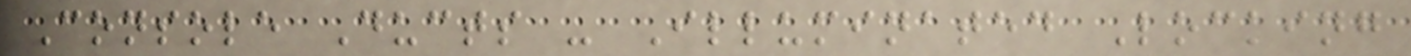Console Ducts - Illuminated Locking
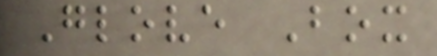Glove Box
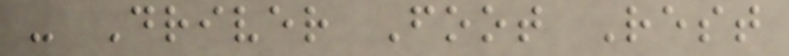- Driver Foot Rest
